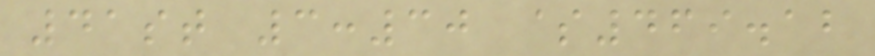41st 3:30 $469.12
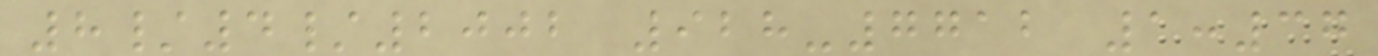8/4/2002 928-7712 1:37
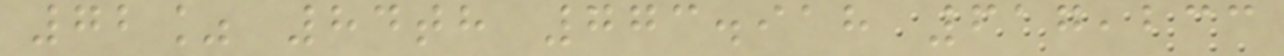72% 84th 773.918 617,233
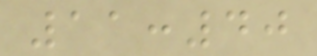11:40
